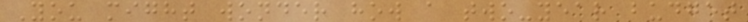You might wonder how a two-year budget
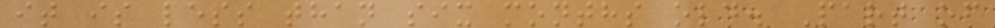it is less than six months old. Part of
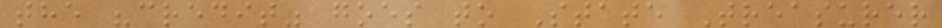the "credit" goes to State Treasurer
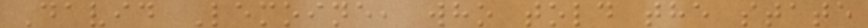David Lemoine, who told the state
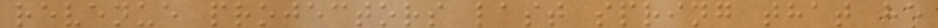revenue projectors last spring that he
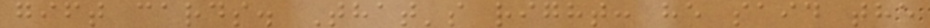gift cards. That's right: he said the
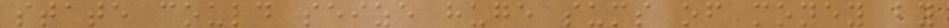state could seize huge sums of money by
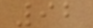92
